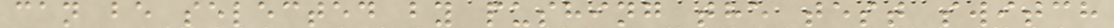can be selected by pushing the test switch
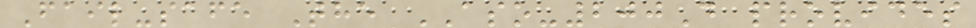Fail-safe The ASO-200D provides
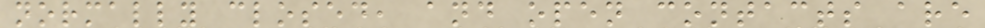normally closed, and open contacts are
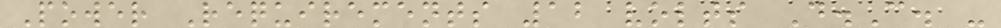Power Requirements 12 volts D.C. -
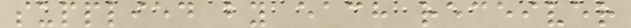supplied by each receiver
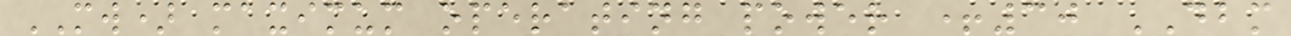MW) maximum operating power +30 DBM
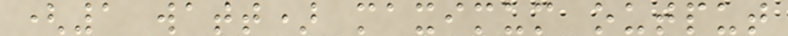(1 watt) maximum output
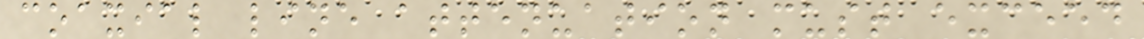coaxial line attenuation must exceed
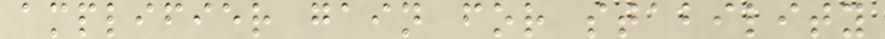amplifier gain for stability
